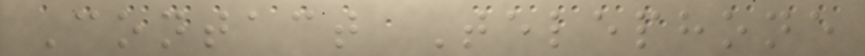Contact Telephone
